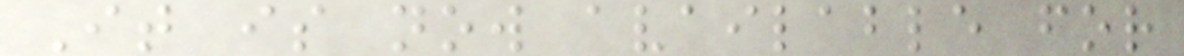It is now available for
